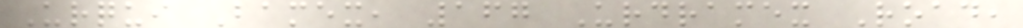Urqui Bamex, 167 Urdramex Road,
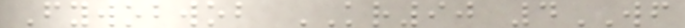Fywobwob KR90 4WF
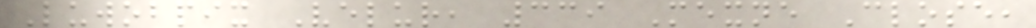Luwobpix Velur, 339 Mexne Close,
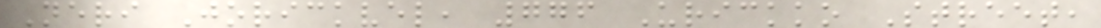Neri Jorickvel, 776 Urickko Street,
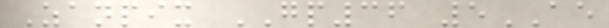Zanpix GP36 5AE
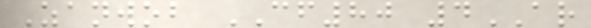Zanwob CF80 4AR
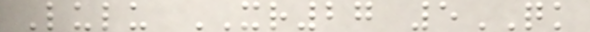Lulu XR27 5QK
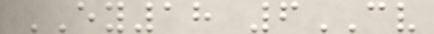EY18 6CV
